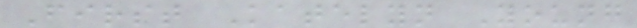First Katelyn Young
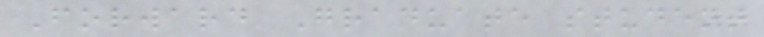Forward Graduate student
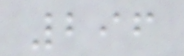296
